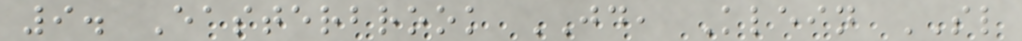9. Easterbrook JD, Klein SL
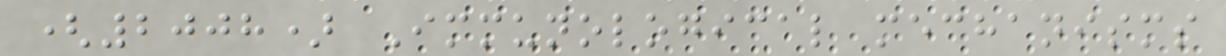(2008) Immunological mechanisms
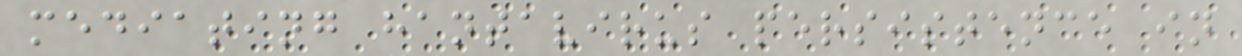mediating hantavirus persistence in
